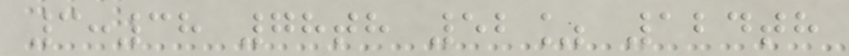3:38 78th 52% 124th
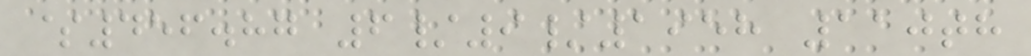$456.87 6/9/1958 110th
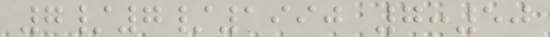7/7/1990 7:50
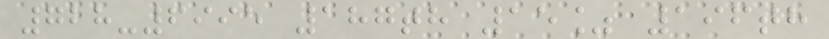728-6995 187th 15% 196th
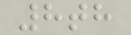8th
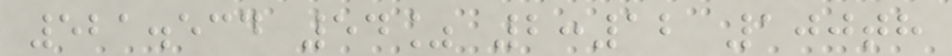521.534 54% 2:12 100th
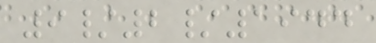9/2/1944
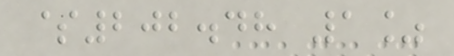$202.48 1%
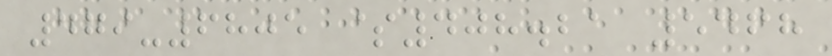479-6805 $408.21 5468
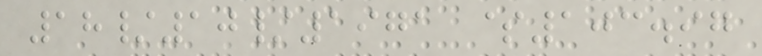18/10/1971 $103.97
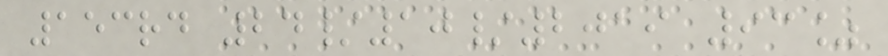153rd 24/10/2019 93%
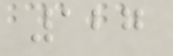127
